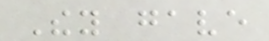They gave
